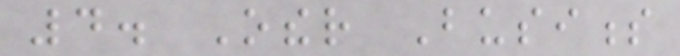4. Other Business
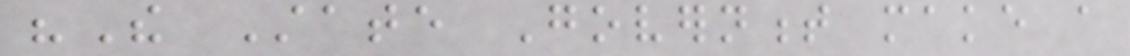"The State Government make a
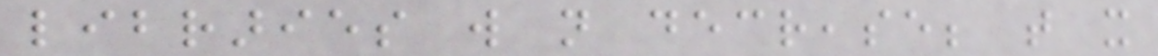libraries will not decrease; that it
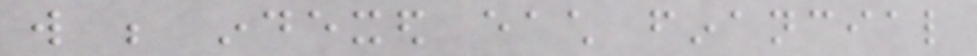will be indexed each financial
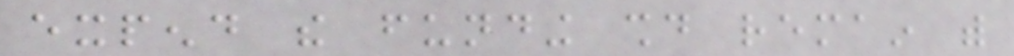expend the funding should remain with
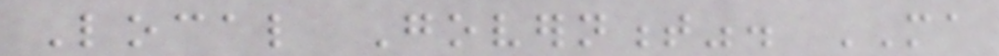Local Government". MA
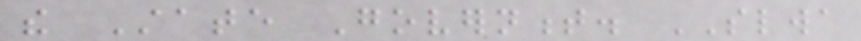the State Government. SLWA
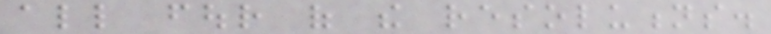all four of the resolutions.
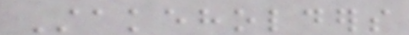Stakeholders
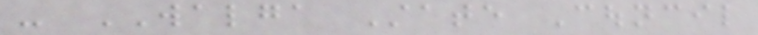- WALGA State Council
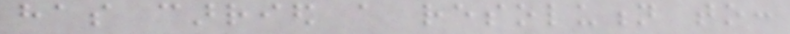has carried a resolution to:
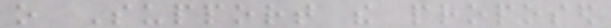o Support the proposed
